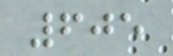605
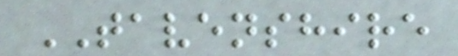TAVENSHIRE
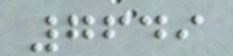7649
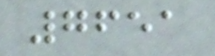7651
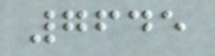7645
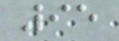95
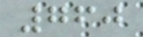760
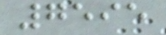7595
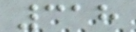318
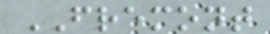FREMONT
